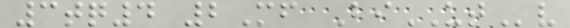3tq4 2Mf BiUTv
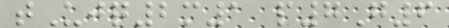tUjq2m1 p7G6
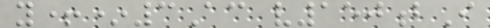y+*3Ac v150bI
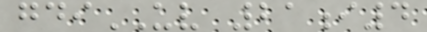gdiUV 21i4
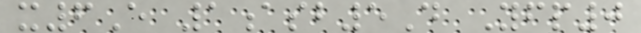x6E 1asb5D Yfp0
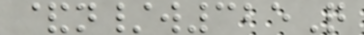&n/w325Q
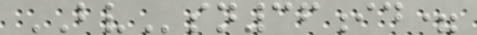BVsn36id=
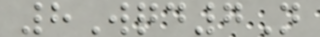8Wqd7N
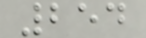254
